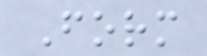Form
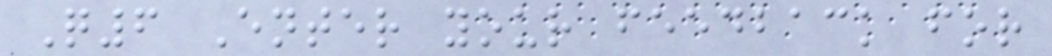Q6 Enter your feedback for
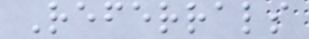Referrals
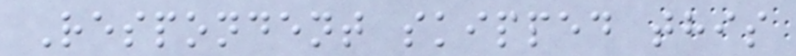Respondent skipped this
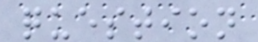question
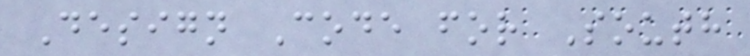Design Code for South
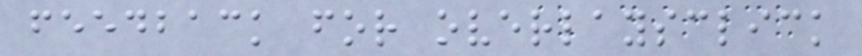feedback for overlaysclick
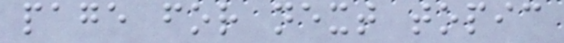page for next topic
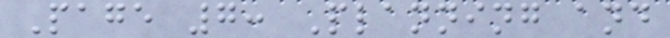Page 7: Planning and
